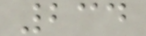234
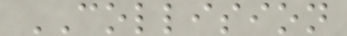COLLISION
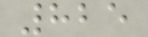825
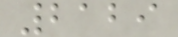2129
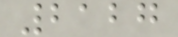2127
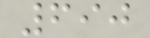690
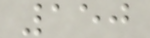150
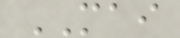MAI
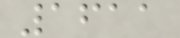1611
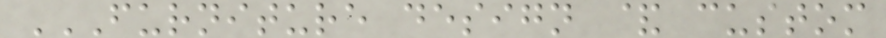FURNITURE DESIGN & CUSTOM
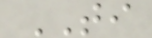TI
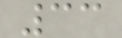33
